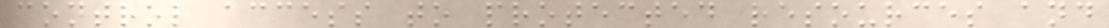control access to protected resources and
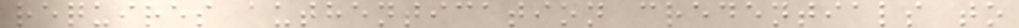requires authentication credentials to
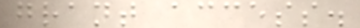grant access.
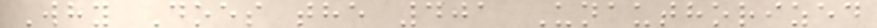Why Does the 401 Unauthorized
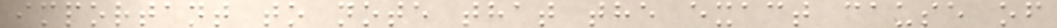important to note that the exact cause of
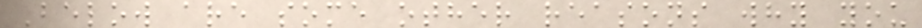Below are some other reasons why you
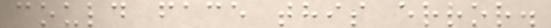could face this error.
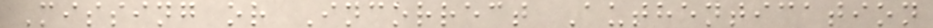Missing or Incorrect Authentication
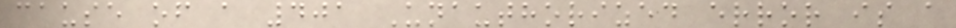cause of a 401 Unauthorized error is a
